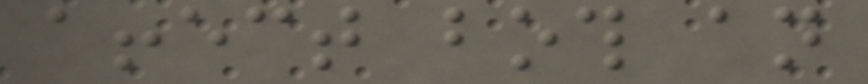affect both an
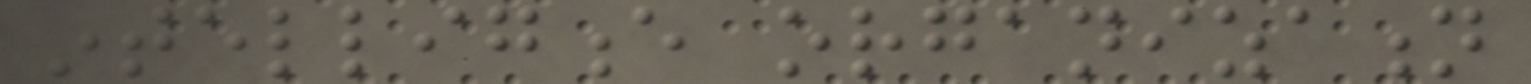intelligence organization
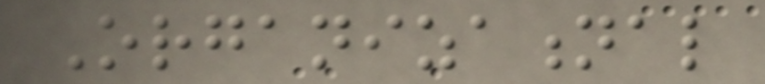Organizational
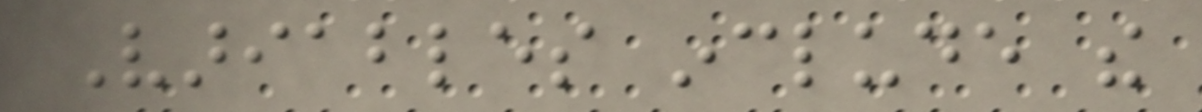Variables include the
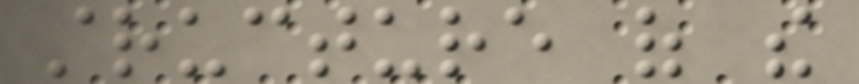structure of the
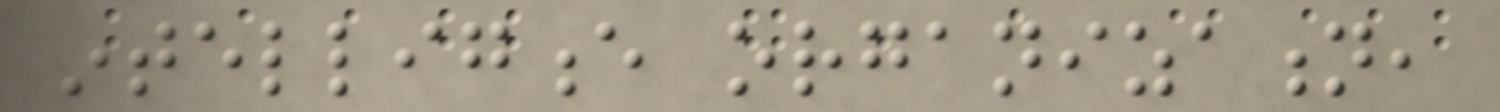intelligence organization,
